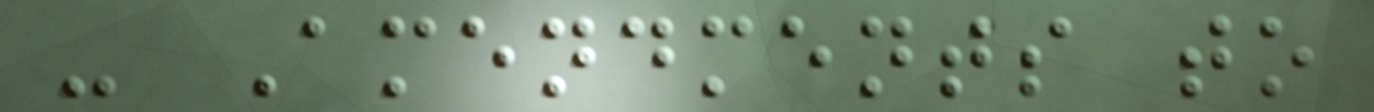- Amendments to
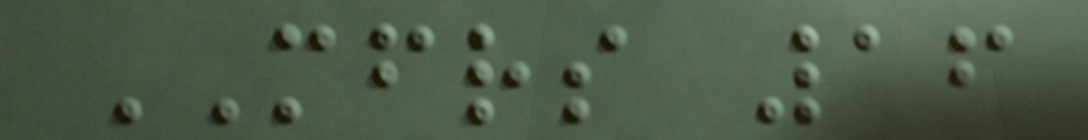MFRS 16
